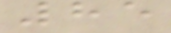85
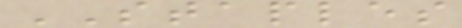STAPLES
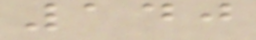140
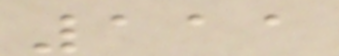111
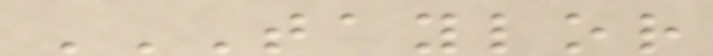TAYLOR
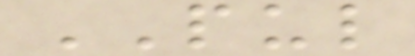PUL
